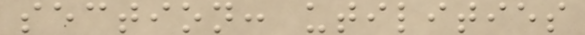section: utilities
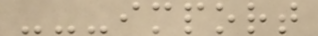---import
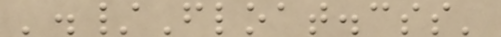'./Float.css'
